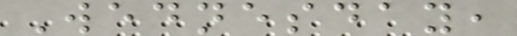Wednesday,
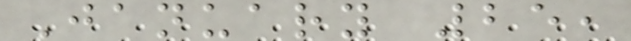January 25,
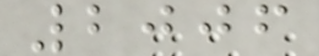2006
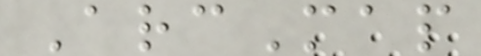ArcMap
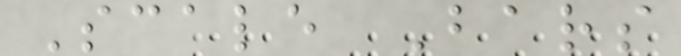Scale Bars
